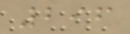296
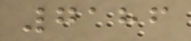7186
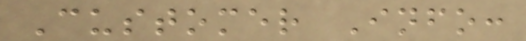Customer Info:
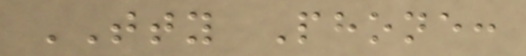TTY Phone:
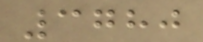3780
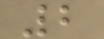2
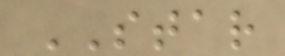STAR
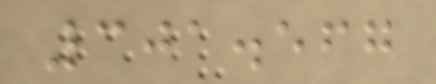301.567
